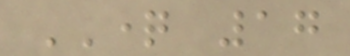QUESTION 17
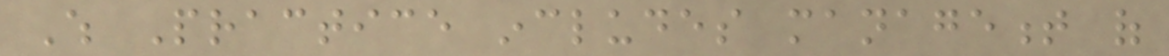Which Practice includes management of
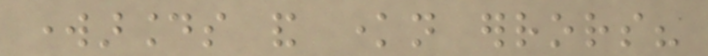workarounds and known errors?
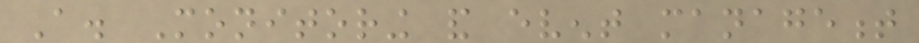A. Monitoring and event management
